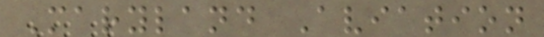Maryland Aviation
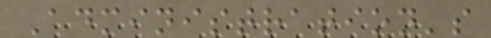Administration's
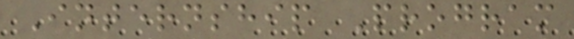Internship Program
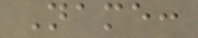Name:
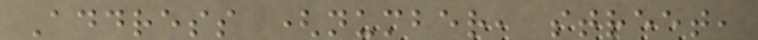Address (number, street,
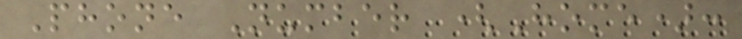Phone Number (Home):
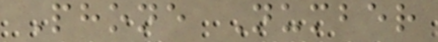Phone Number
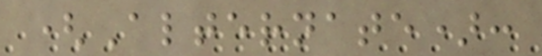(Alternate):
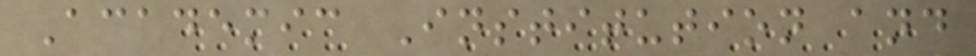Academic Institution and
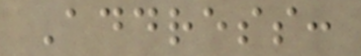Address:
